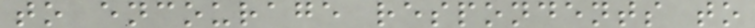to encourage respondents to
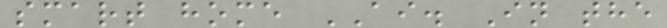smart home AI. In the
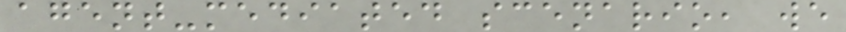agent-mediated scenario, we
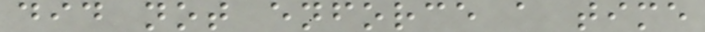did not enforce a time
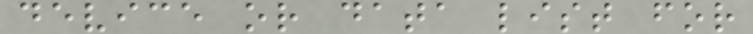device or data list for
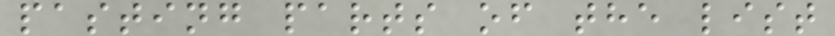pasting parts of the list
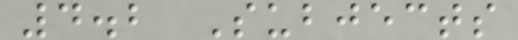4.2 Subjects
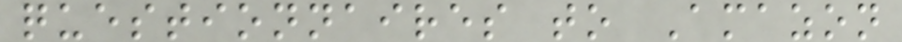questionnaires to Amazon
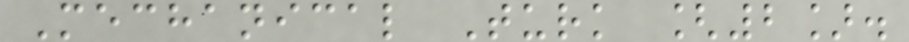Mechanical Turk [2].
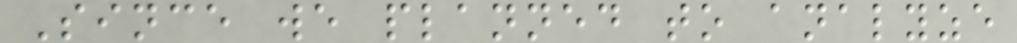Since we planned to analyze
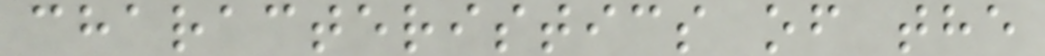characteristics of the
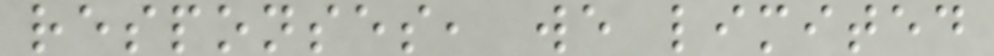responses, we limited
